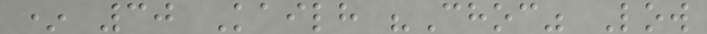* 30 Kailh "Choc" Low
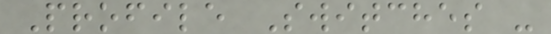Profile Switches -
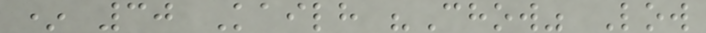* 30 Kailh "Chow" Low
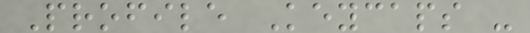Profile Keycaps -
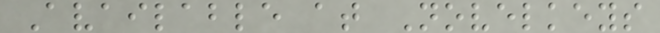Available at Novelkeys
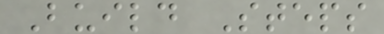Build Steps
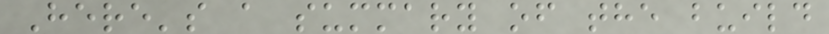Here's a summary of the build
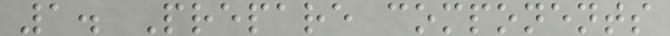1. Prepare components
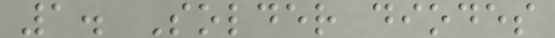1. Solder diodes
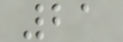21
